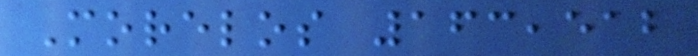Morelos 163,512
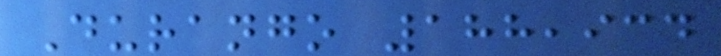Durango 188,934
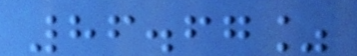86.67%
